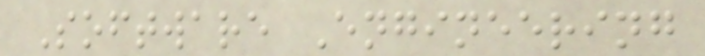Software Engineering
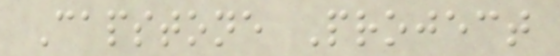Capstone Project
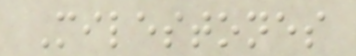Milestones
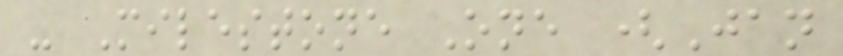- Milestone One (Jan
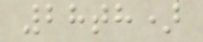28th)
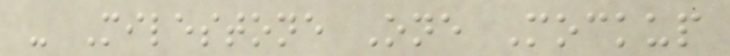- Milestone One Mockup
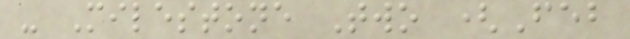- Milestone Two (Feb
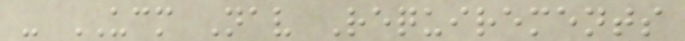- UCM Nav Requirements
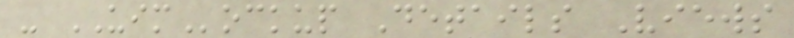- UIMockup Details Views
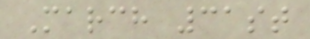March 31st
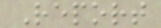Report
